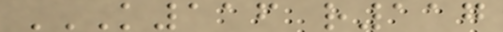K116 R117
